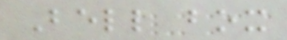Bell box
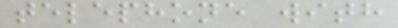telephone with
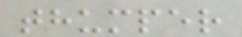thumper
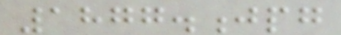1877.jpg
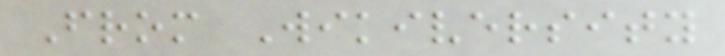From Wikiversity
